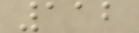112
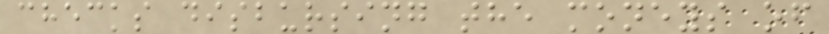checks disbursing the moneys of
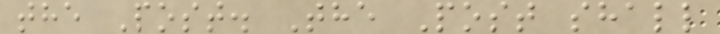the Post. The Post shall
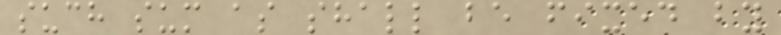such sum as shall be fixed by
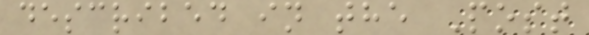described in the Post
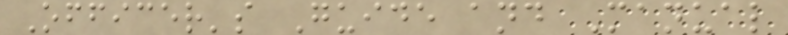Officer's Guide and Manual
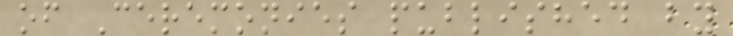of Ceremonies published by
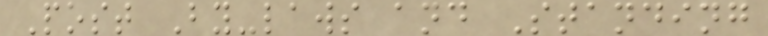Post By-laws and Standing
